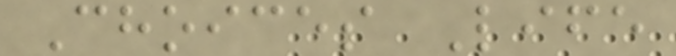Choices Life
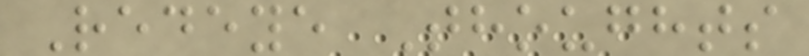Redeye Thoughts
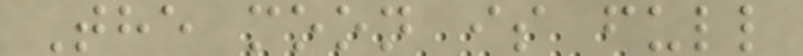The moon is full
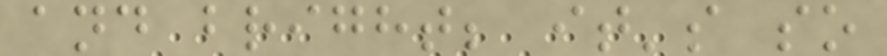and bright; it's so
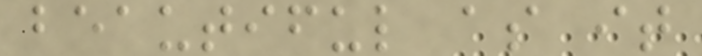beautiful as it
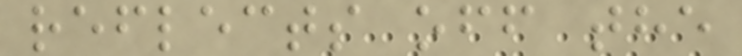reflects off the
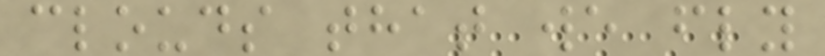clouds that we fly
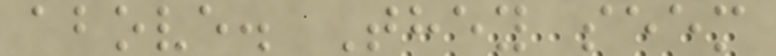above. They seem
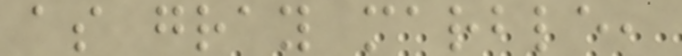as gray marble,
